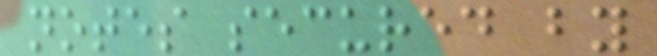notes secured by
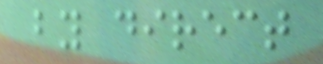by direct
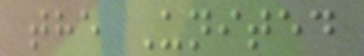the United
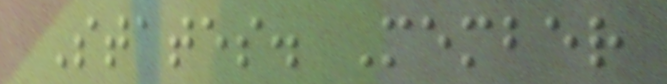States. Member
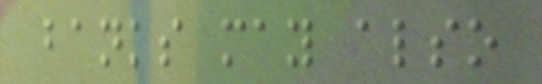banks may also
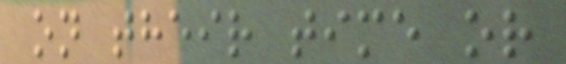on their time or
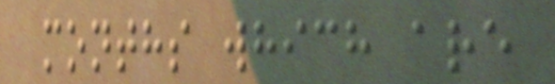months which are
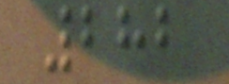282
